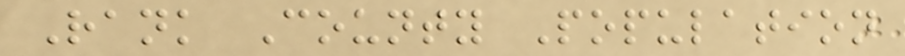Rank County Population
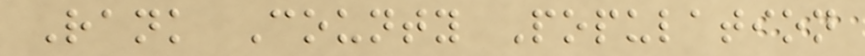Rank County Population
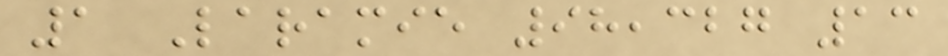1 Laramie 98,327 13
